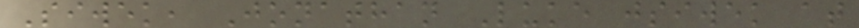Siwek, Jonathan Luke jsiwek at
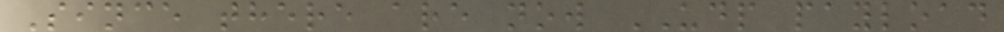Since there are now UDP payload
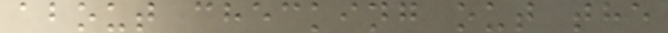about checking out the
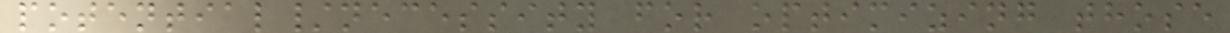potential/necessity for optimizing those
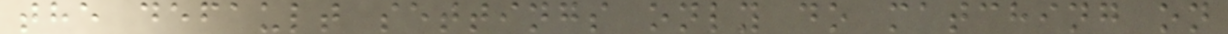the default settings only do matching on
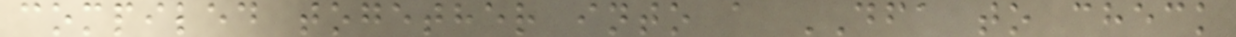compiled together into a DFA to check
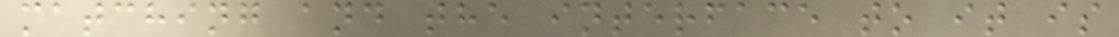matching and the interface to it is
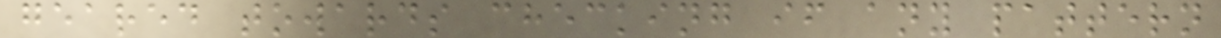geared towards checking if any pattern
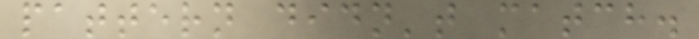pattern didn't match.
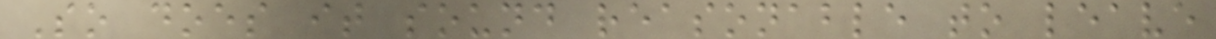So does it sound reasonable to leave
